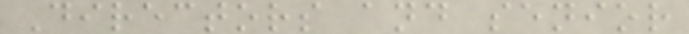Directors and senior
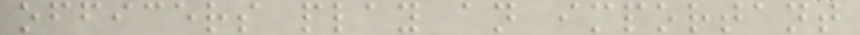officers play an important
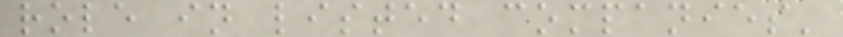role in listed companies'
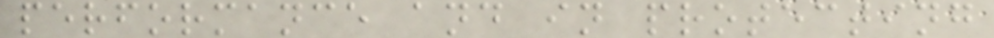performance and in protecting
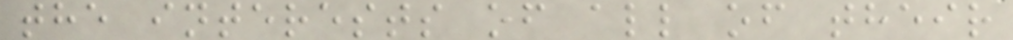the interests of all of their
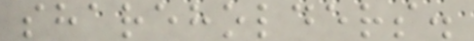shareholders.
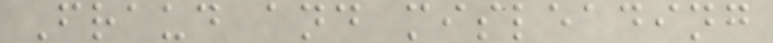Fraud and misleading
